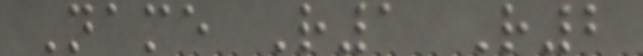Name R1 R2
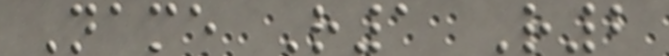Name R1 R2
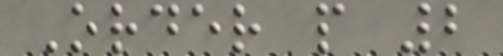Order p 2
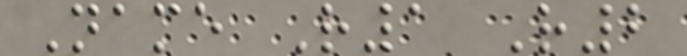Name R1 R2
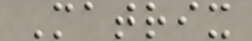Matrix
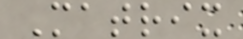Matrix
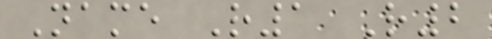Name R1 R2
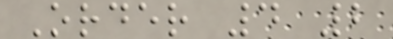Order 4 2
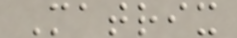Matrix
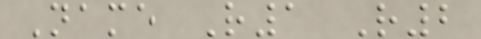Name R1 R2
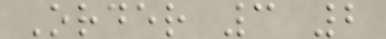Order 3 2
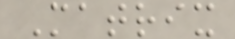Matrix
